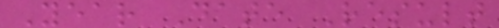Year Date Result
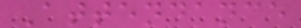Attendance
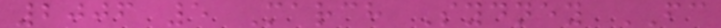2006 5 March Sydney FC
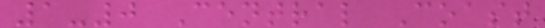1-0 Central Coast
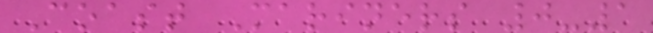Coast Mariners 0-1
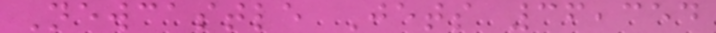Newcastle Jets 36,354
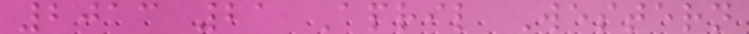2013 21 April Western
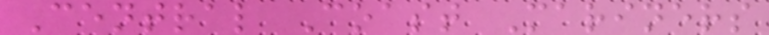Central Coast Mariners
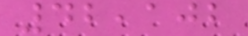42,102
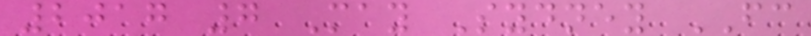2017 7 May Sydney FC
